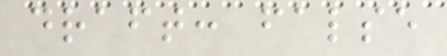draft: false
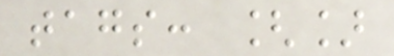tags: []
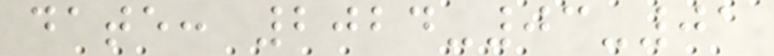date: 2024-03-01
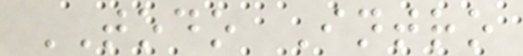TODO Intro
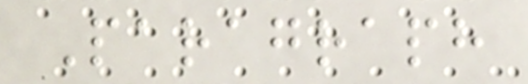Paragraph
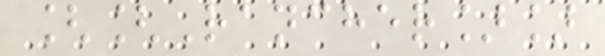[[Rancher]]
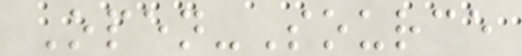Open-Source
